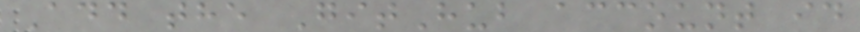Add the GitHub account id
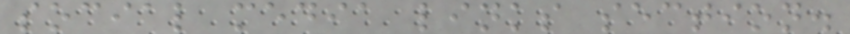social media links section.
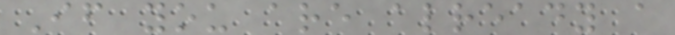If you are already a
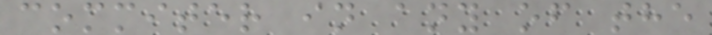commiter in any of the
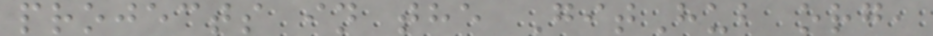projects in the GitHub org,
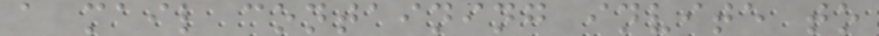a mail containing invite to
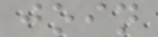join
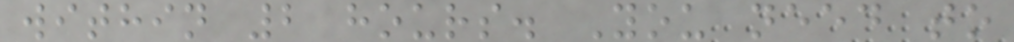within 2 hours. You need to
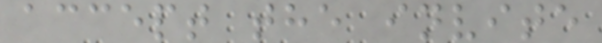accept the invite
